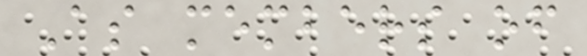As members of
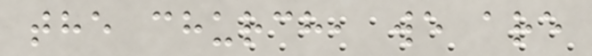the church, we are
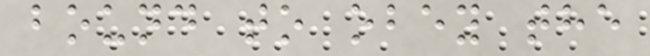bound to obey the
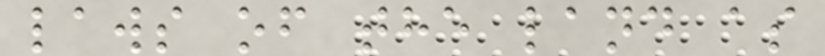laws of the land as
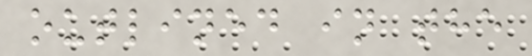outlined in the
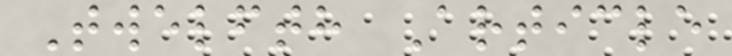Twelfth Article
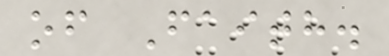of Faith.
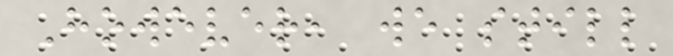However, we still
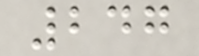247
